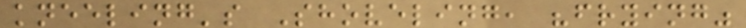kneeling's Shoveling, "frying"
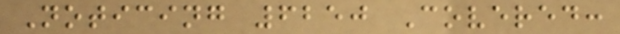Noticing 6250 Covered:
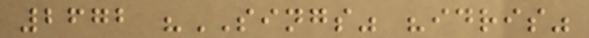2672 "SINGS" "idris"
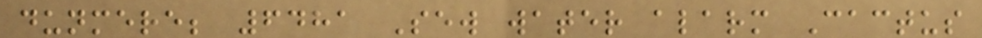dunmere; 6481 Sew water alarm Cactus
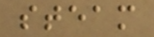steam
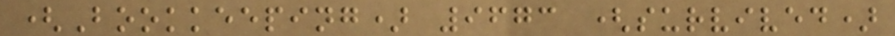(Bookkeeping) 9673 (survived)
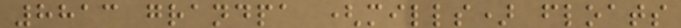8813 grandpa (mills) floats
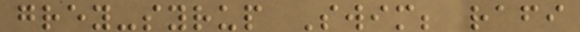grey-syrup Swim; rafi
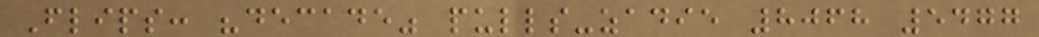Flips: "decade" pulls-zadie 8068 5477
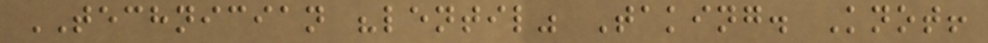TECHNICIAN "lentil" Taking. Knot!
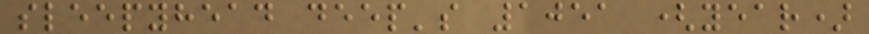sleepyhead deep's 1051 (year)
